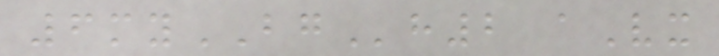6myBGh2 aVx
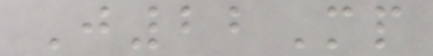J22Mp
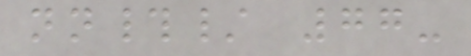nn#/ 77-
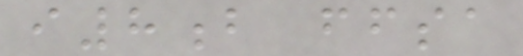i8b ffsa
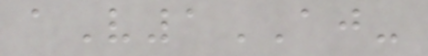aV1AJ-
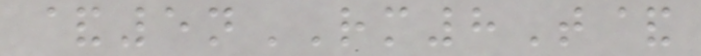&5nRM8T&
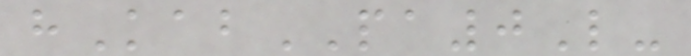hKabPA0L-
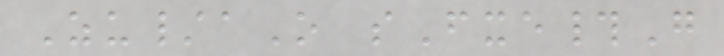Zu/aO sFxe#G
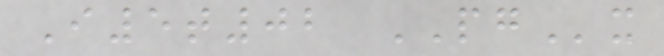I5t02 PGx
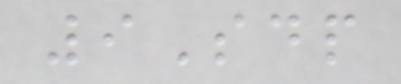9Sdp
